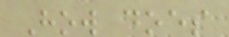How does
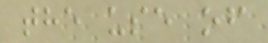the use of
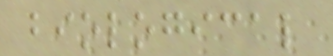biological
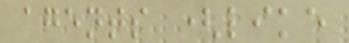agents (like
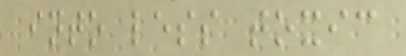into less toxic
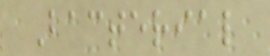Bacterial
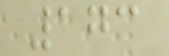173
